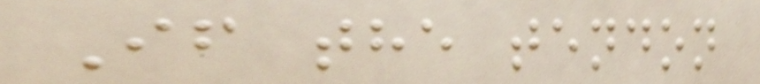If the tendon
